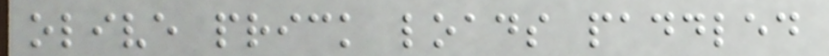olive prick loads paddled
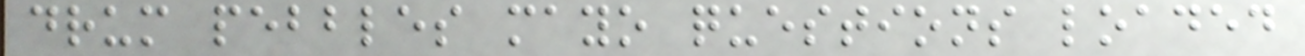drum pebbles mayo questions loaded
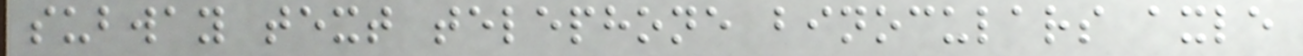subway text telephone binoculars axle
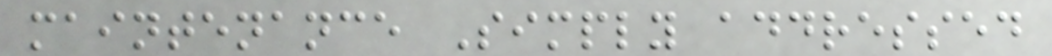maintenance Simply addressed
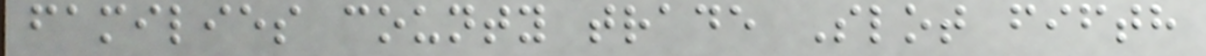families county trade Slot fifth
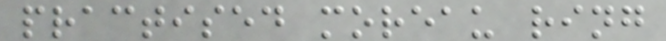practised moreau ring
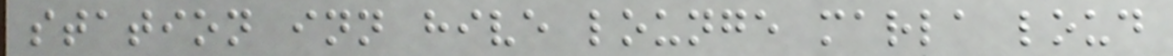station inn hive lounge marla loud
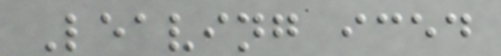Leaving iced
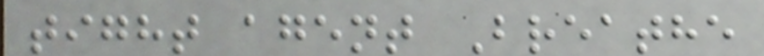tight agent Breathe
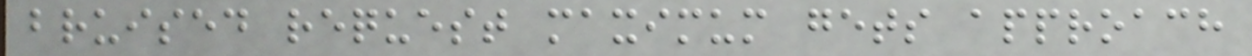bruised request maximum gets approach
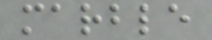marble
